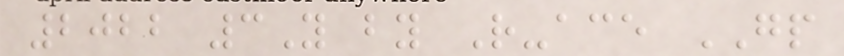2022 3Y by R-ace GP
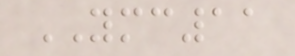YMC11
